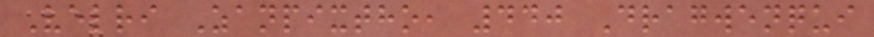Velri Zanpixtho, 440 Dragwenqui
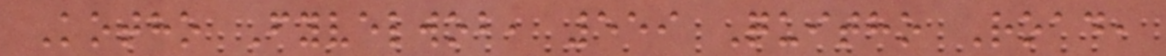Kotho Fyvelwob, 559 Quitho Road,
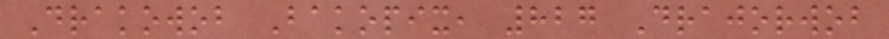Drakowob Bakopix, 827 Drajorwob
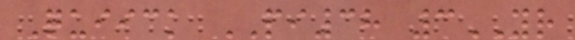Quiick PI38 3YR
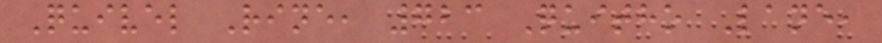Quivel Rine, 723 Quitho Lane,
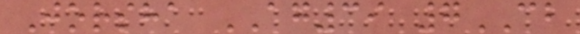Jorsha AG39 7CB
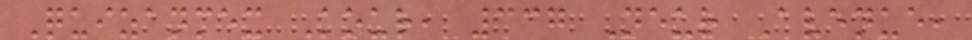Quizanmex Kour, 337 Neur Avenue,
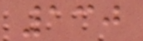130
